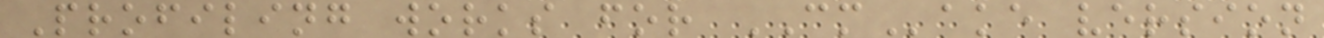Profiling works for CMake version
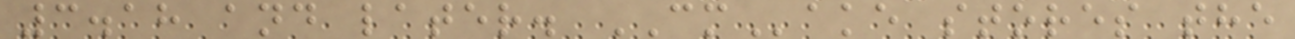3.18 and later. CMake stores the
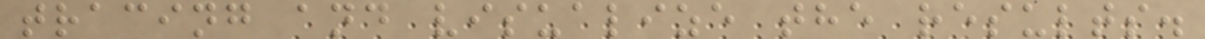tracing and visualize the results.
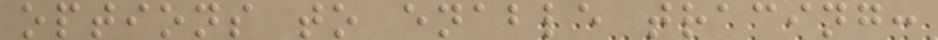options to enable tracing:
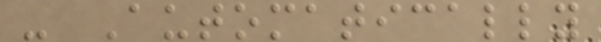- Automatically
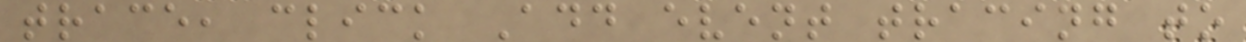trace, click Add event tracing to
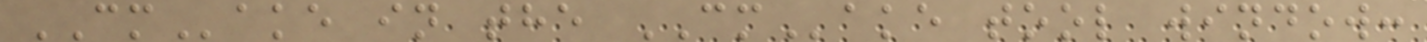CMake in the CMake tool window:
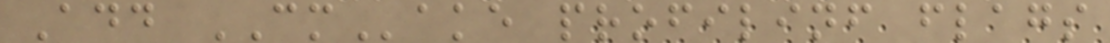Add CMake profilinf flags
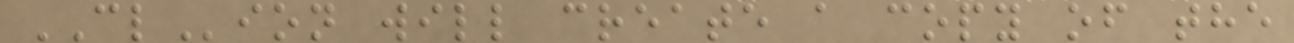CLion will create a copy of the
